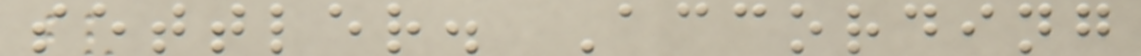settler. According
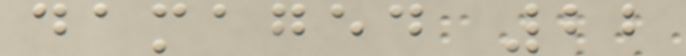damaged 22
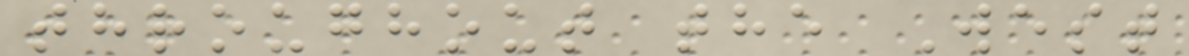throughout the West
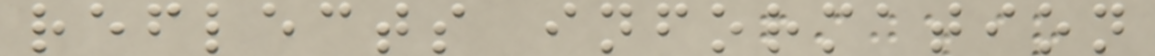reflects information
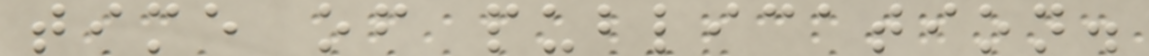time of publication.
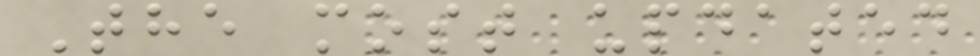The most updated
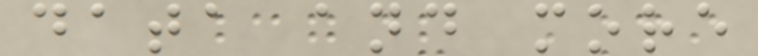data and more
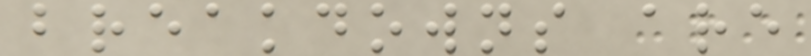breakdowns are
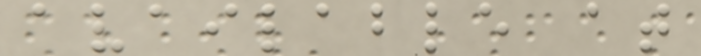available at
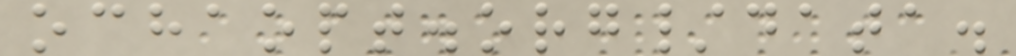ochaopt.org/data.
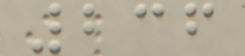236
